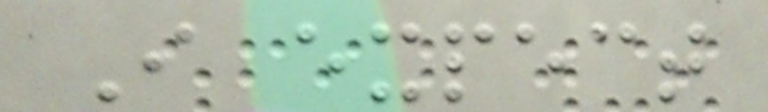I expect
